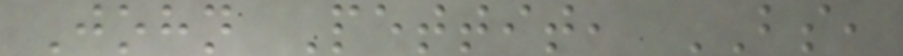John Pettit, BS,
